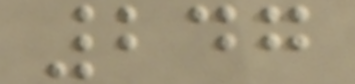247
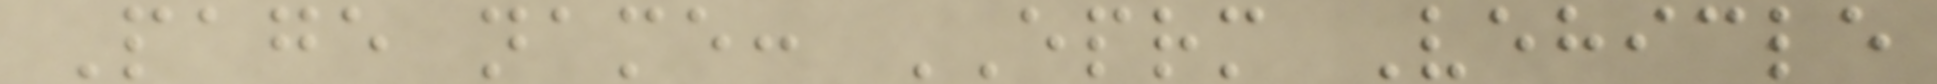Page name: EPRM Vehicle
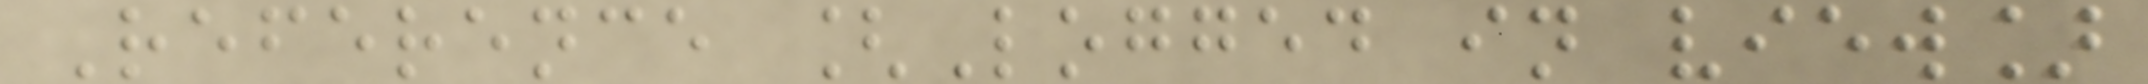Reference [Logged in view]
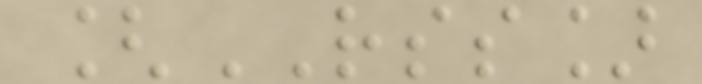[RSS]
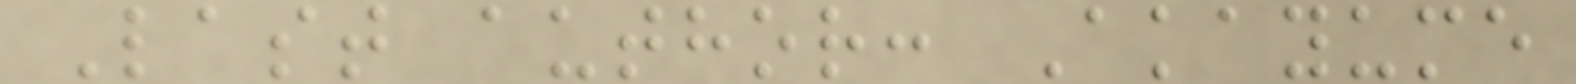Last author: Akayume
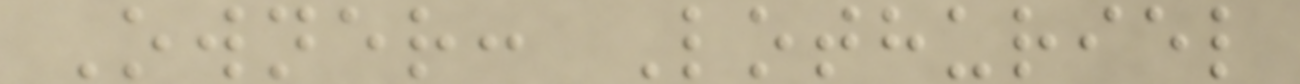Owner: Lothuriel
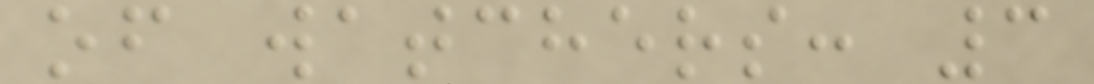of watchers: 3
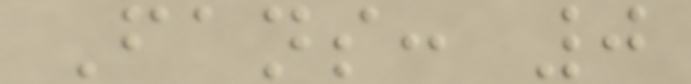Fans: 0
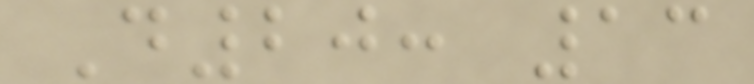D20: 13
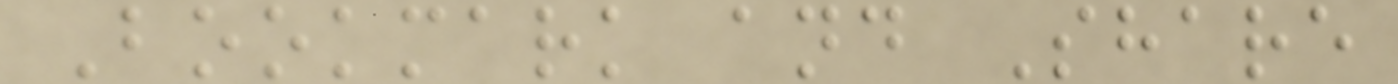Bookmark and Share
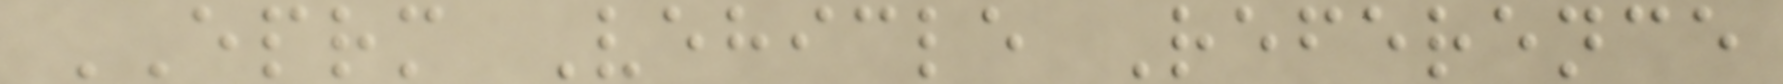EPRM Vehicle Reference
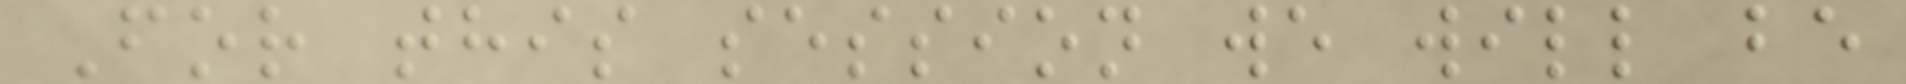For this session we will be
